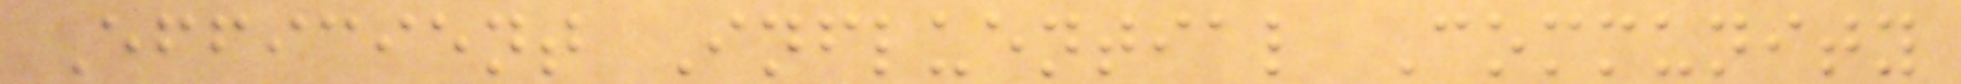Efficient Influential Community
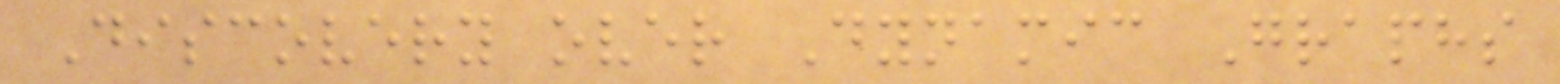Discovery over Dynamic Graphs
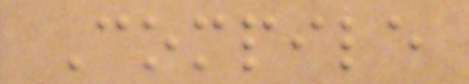Compile
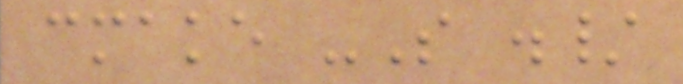cmake -S ./
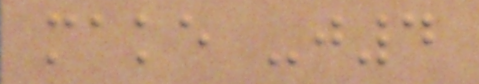make -j4
